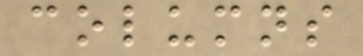columns
